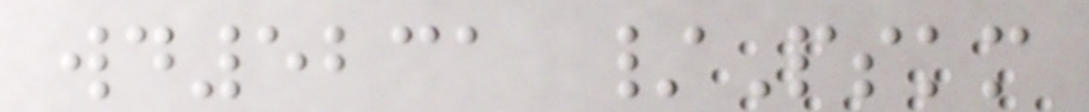wd5231 /Pskm
